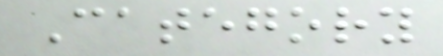Category
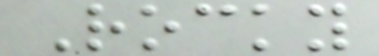Rocky
